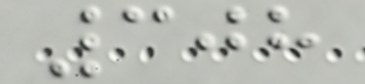308
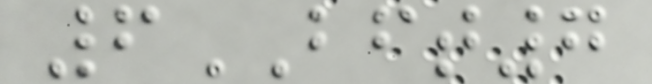6BFT7
